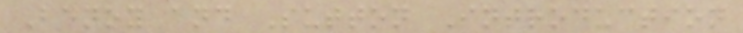Benoy and Sutton Introduction
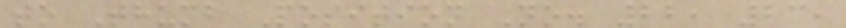to Thumb Position No. 22, 23,
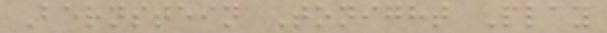Bernstein Tonight Play
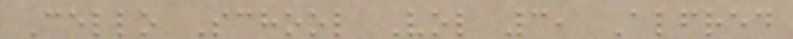Cello School Vol 3, Alfred
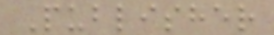Publisher
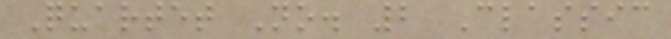Quartet No. 2 Classic
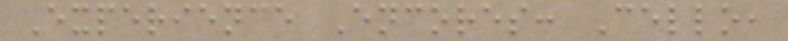Experience Encores: Cello,
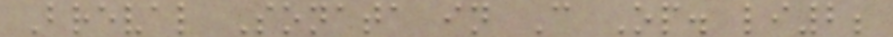Breval Sonata in C Op. li2;
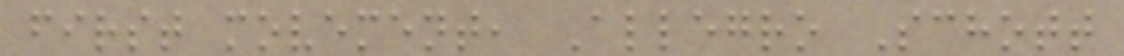first movement, Allegro Schott
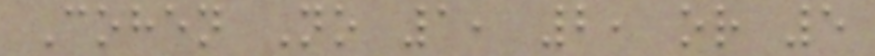Cohen No 1, 2, or 5
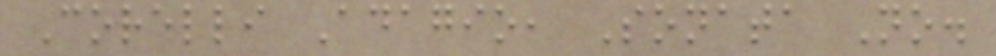Corelli Adagio, Sonata No.
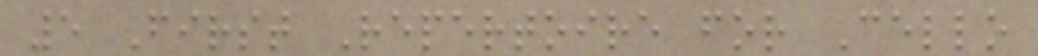5 First Repertoire for Cello
